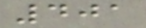401
